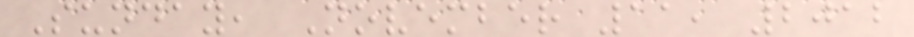Sunday, November 11, 2012
